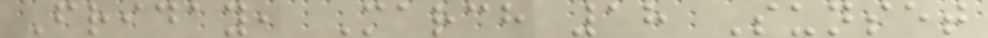Friday, March 18 Sunset
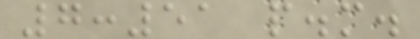7:51 p.m.
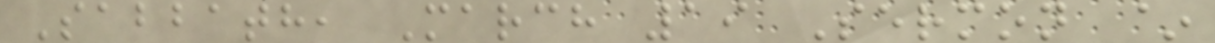Sabbath, March 19 Sermon ~
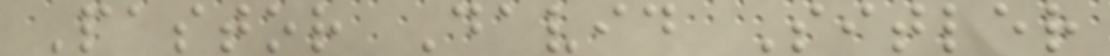Pastor David Sitler
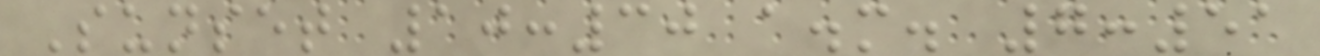Sunset 10:30 a.m. 7:51
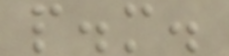p.m.
